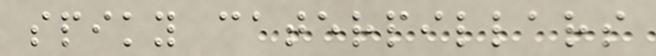spiky caterpillars
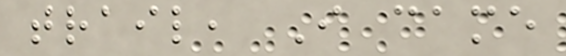trail, I came
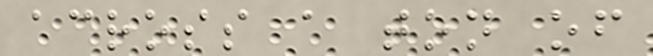across a ton of
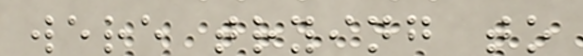were trying to
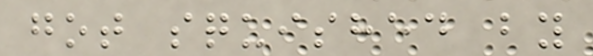got squished by
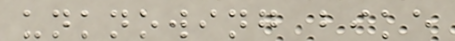unknowing bike
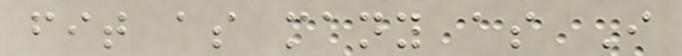fit as many as I
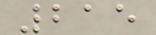215
